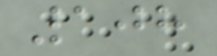108
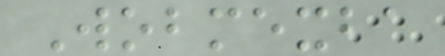Wobmexba
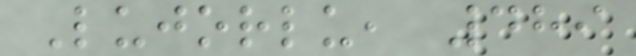Lujorlu, 489
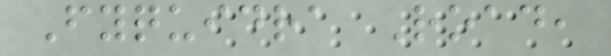Fyquidra Road,
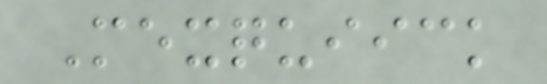Mexquiick
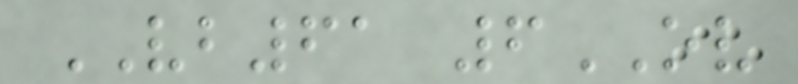VB61 6OV
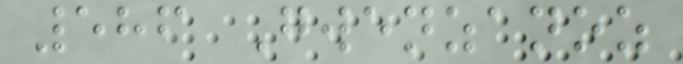586 Gwenzanoz
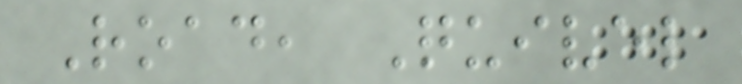Road, Quivel
